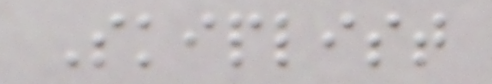Skiplist
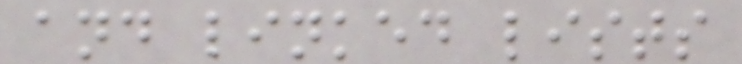and linked lists
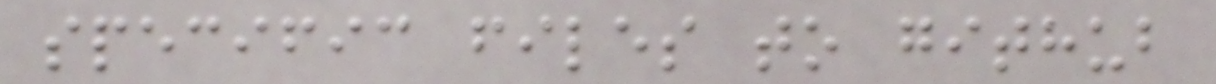specific files to github
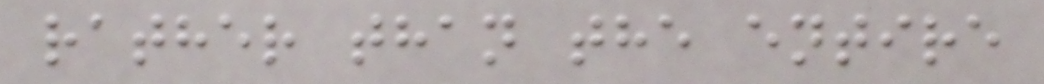rather than the entire
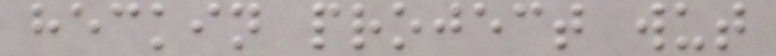heckin project wut
